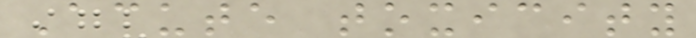Acute toxicity
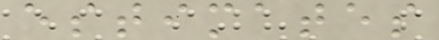estimates
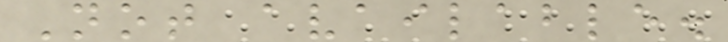Not available.
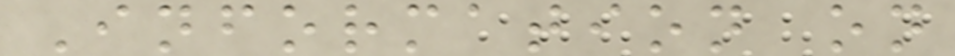Information on
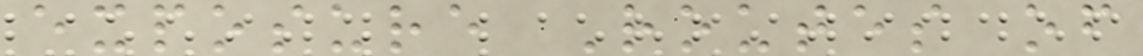exposure Routes of
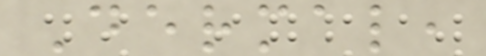Dermal,
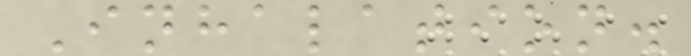Inhalation.
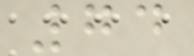74
